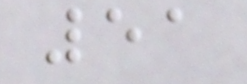51
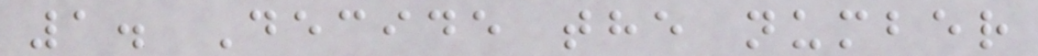1. Decide the number
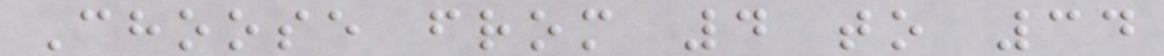Choose from 4 to 34
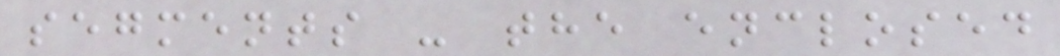segments - the enclosed
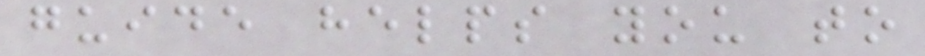guide helps you to
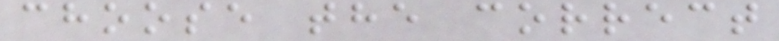choose the correct
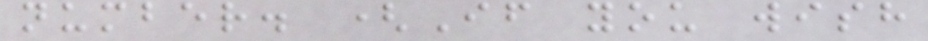number. (If you wish
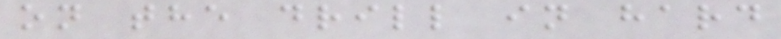on the drill in hard
